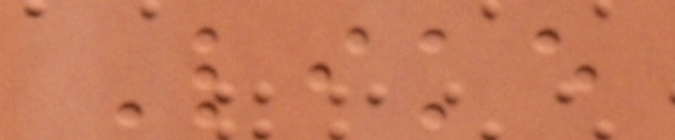Like
